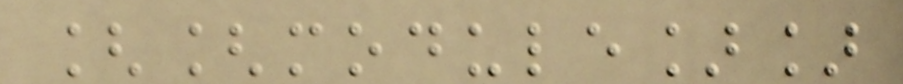[[module]]
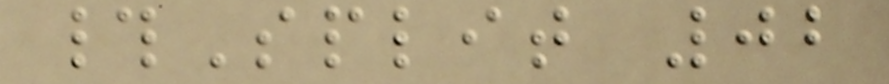#Split 02
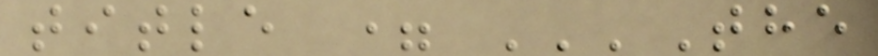title = '''The
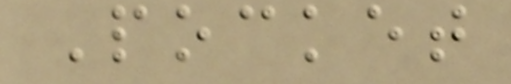Pocket
